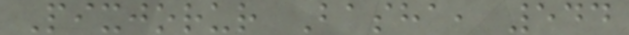Pixjorur Basha, 544
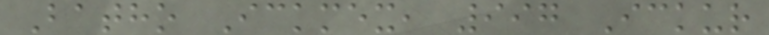Batho Ickmex, 997 Ickur
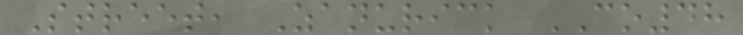Street, Zanurick CO48
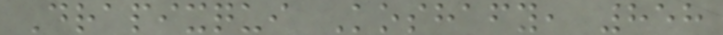Drapixqui Koshafy, 858
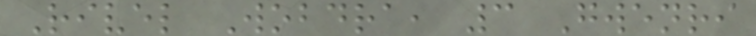Rivel Wobdra, 3 Gwenri
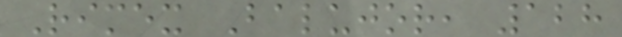Rimex Balujor, 128
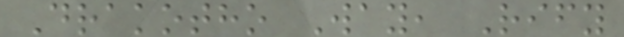Drakotho Way, Rify
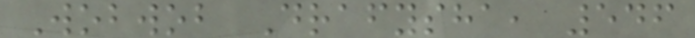Wobwob Drafysha, 546
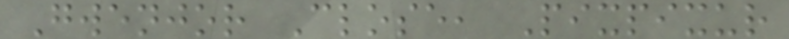Gwenjor Close, Pixpixur
